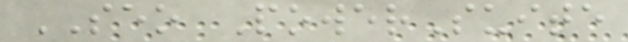SEO PowerSuite
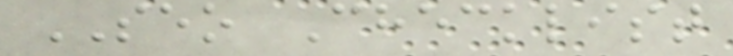SEO Checklist
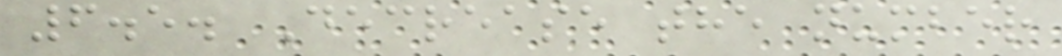6.5. Decrease the number
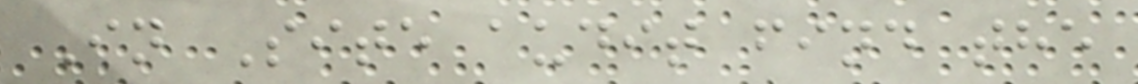In Site audit find the
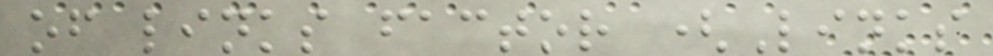of links factor (Links
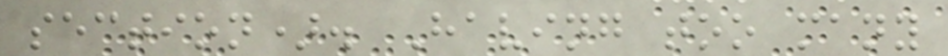section). Having too many
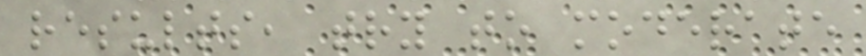results, try to moderate
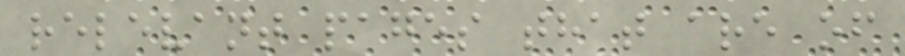relevant pages that are of
